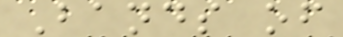Bands of
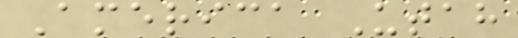America Utah
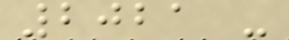2021 -
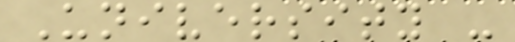University -
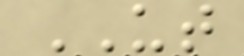UT
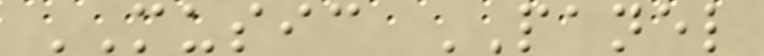MUSIC PANEL
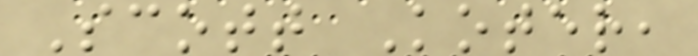Scott Koter,
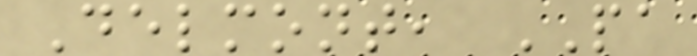Delmont, PA
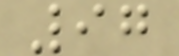97
